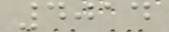4014
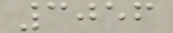3056
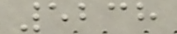5238
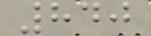840
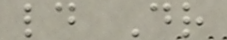ld Dr
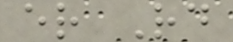er Rd
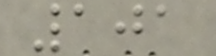101
